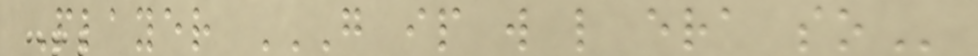Player G IP W L ERA SO
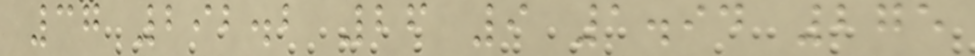37 292.2 26 9 1.94 275
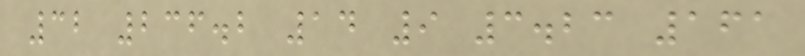32 236.2 14 9 3.23 161
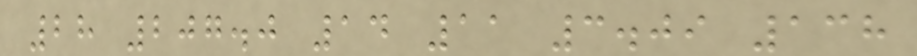28 207.0 14 11 3.09 138
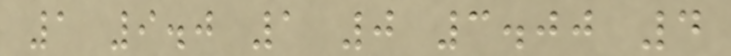1 9.0 1 0 3.00 4
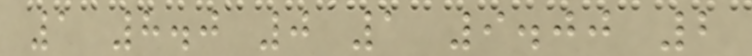1 8.0 0 1 9.00 2
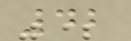42
